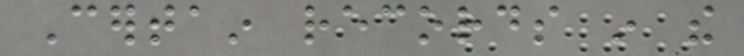Certain records in the
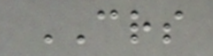CRS
